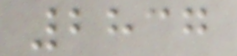2837
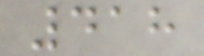418
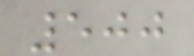500
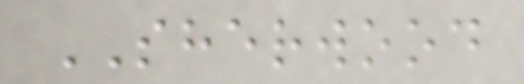SHERWOOD
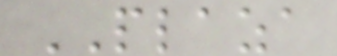PLAZA
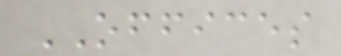OFFICES
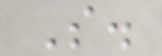S.
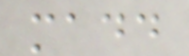madd
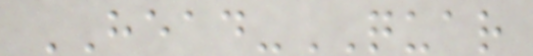HEAD-QUAR
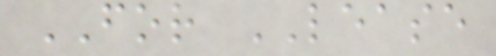FOR LEASE
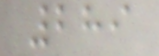289
